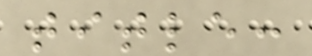title:
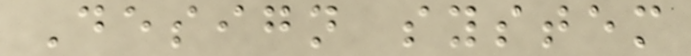Design system
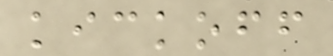kickoff
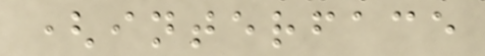(interface
